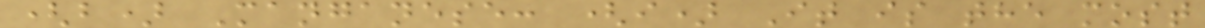(b) Manganese: (i) It is the most
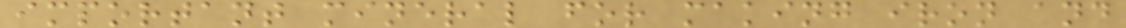important mineral for making iron and
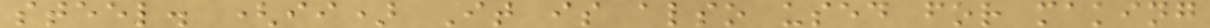steel. (ii) It is also used for making
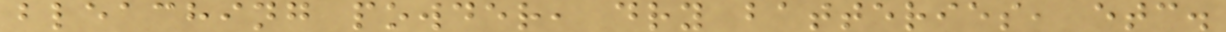bleaching powder, dry batteries, etc.
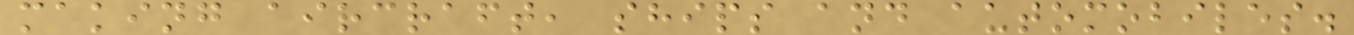making aircraft, ships and automobiles.
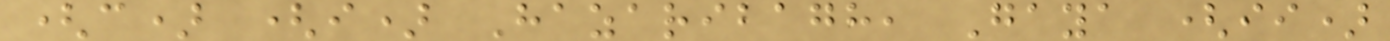(c) (i) Hazaribagh, Gaya (ii)
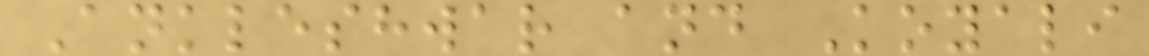Ankleshwar and Koyali
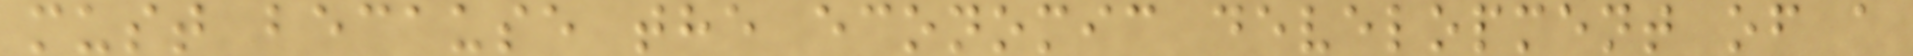must because the economic development of a
